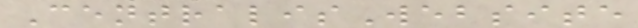CentralisWebsite
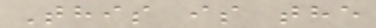This is the
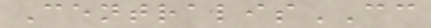CentralisCC
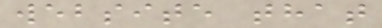website that
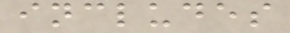includes
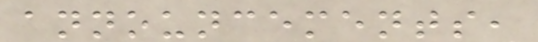announcements,
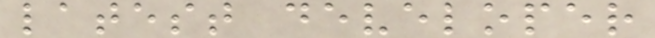latest developer
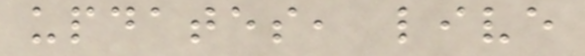updates, live
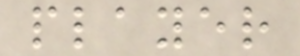player
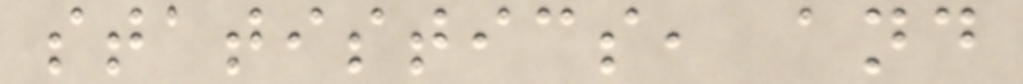statistics, and
